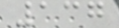137
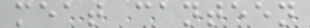meat canteen
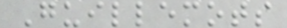Guillemots
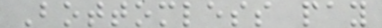Bottomless pay
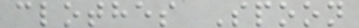clothes Spoon
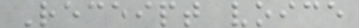Receipt voice
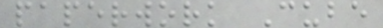paperwork Cube
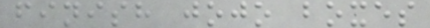finish jojo boxes
